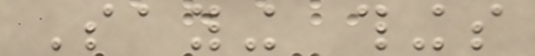Saying things
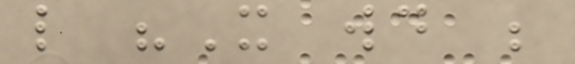like "It would be
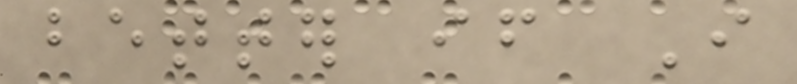better if I
